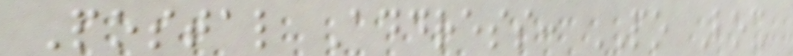Postal Address: PO Box
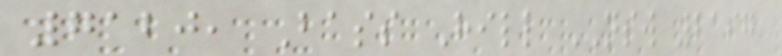7120, Bass Hill NSW 2197
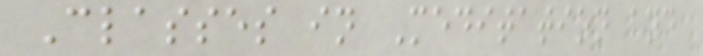Classes in Meditation and
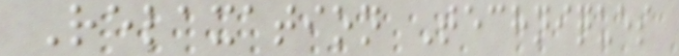Relaxation Techniques
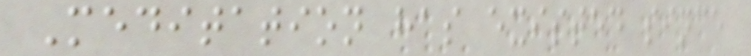Meditation has existed since
